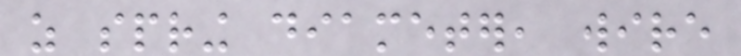as spring diameter, wire
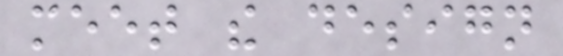meet the design
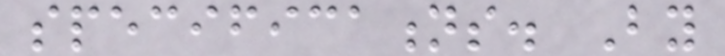specifications. By
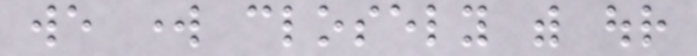we work closely with our
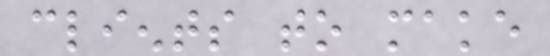clients to make
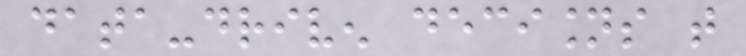data-driven decisions that
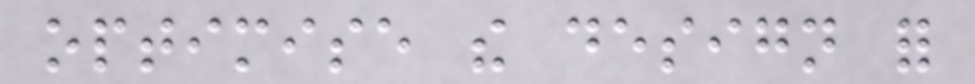optimise the design for
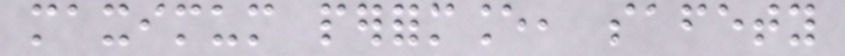maximum performance, safety
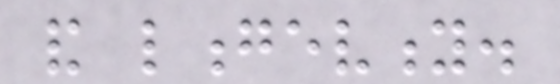and longevity.
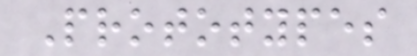Prototypes
